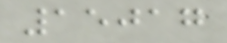15017
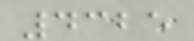4325
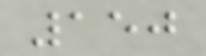150
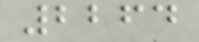2264
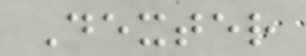Dexter
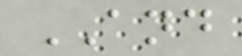AND
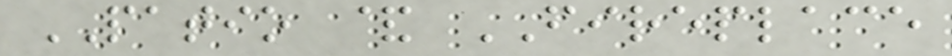PATIO & FIREPLACE
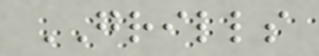GRILLS
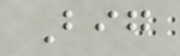Big
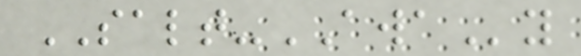SALT-AWAy
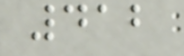412
